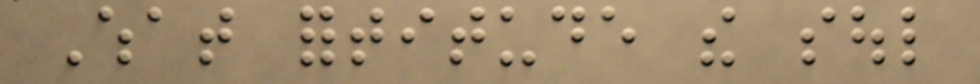What fortitude the soul
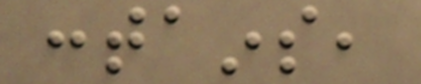contains,
